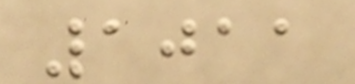1011
